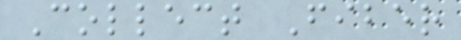Collect Fiber
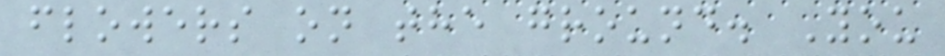flowers on the ground. You
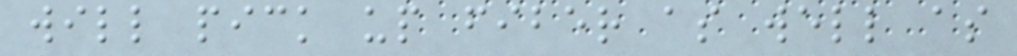will pick up fiber as well as
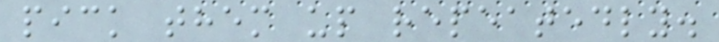pick them up repeatedly.
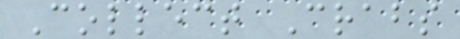Collect Crabs
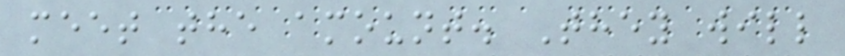meet the amount. They will
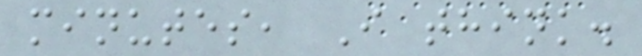minutes, I think.
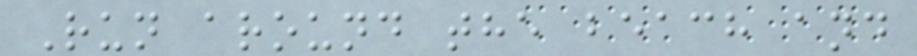Run around the beach and
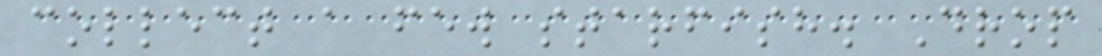collect a few starfish. Drop
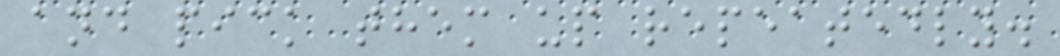and pick them up repeatedly.
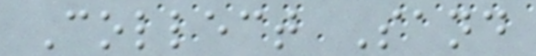Collect Sand
